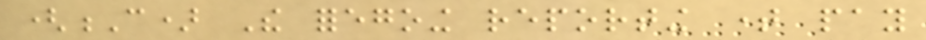(C) The foregoing reporting time pay
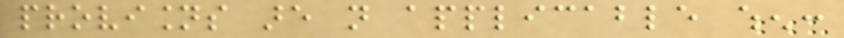provisions are not applicable when:
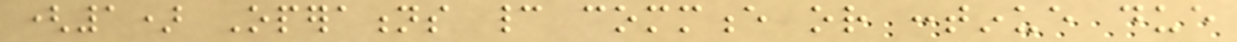(1) Operations cannot commence or continue due
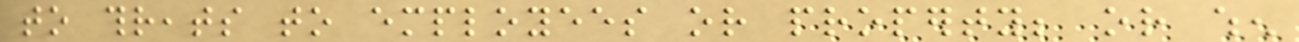to threats to employees or property; or when
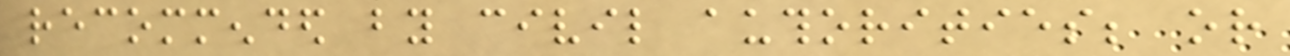recommended by civil authorities; or
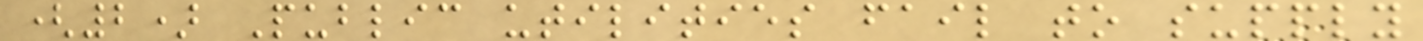(2) Public utilities fail to supply
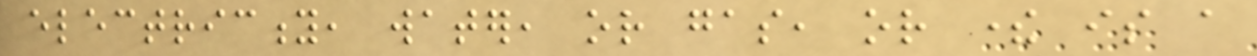electricity, water, or gas, or there is a
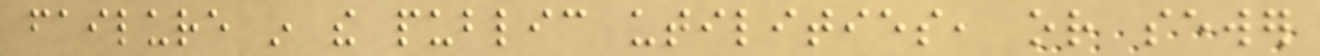failure in the public utilities, or sewer
